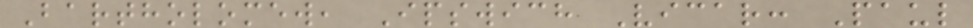Bartholomew, Ipswich Vicar: Paul
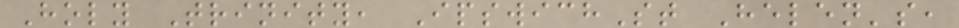Holy Trinity, IpswichSt Helen's,
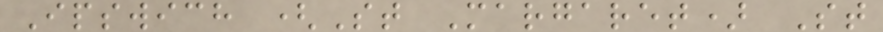Ipswich (St Margaret) St
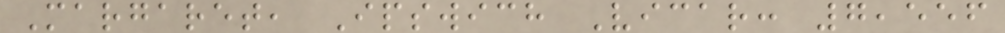Margaret, Ipswich Vicar: 7,556
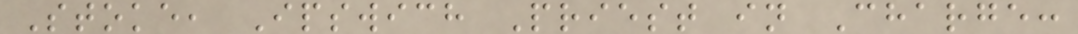Stoke, Ipswich Priest in Charge:
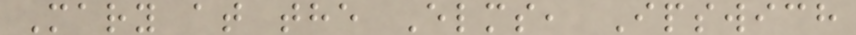Mary at the Elms, Ipswich
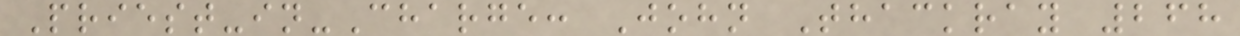Priest-in-Charge: John Thackray 268
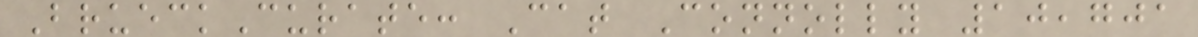BrueckCurate: Cat Connolly 10,701
